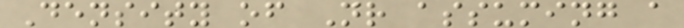Density of Nr assuming a
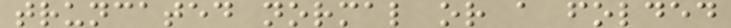truncated normal or a folded
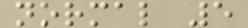normal 5
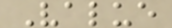Value
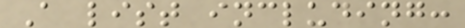A list including:
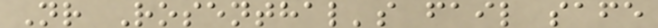Nr Rosenthal's fail safe
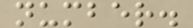number.
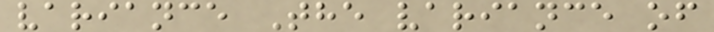variance The variance of
